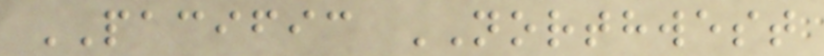PACIFIC NORTHWEST
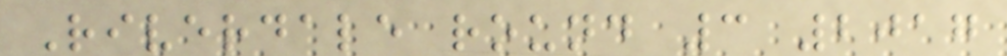Riverdale round 3 2017
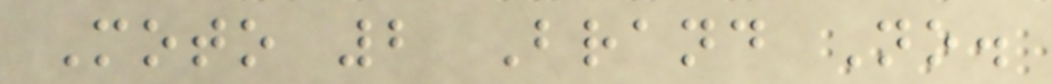Moto 2 Brand No.
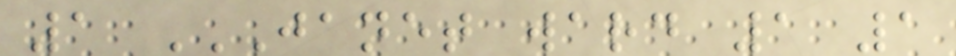1 JANET WARD 1 1
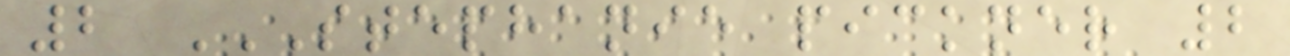2 STEPHANIE PICKNER 2
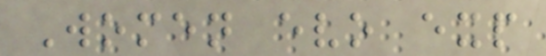Women evo exp
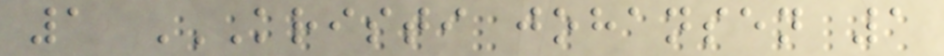1 KRISTI JOHANSEN 1
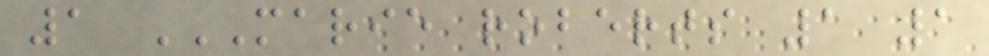1 MARIE ROBERTS 1 1
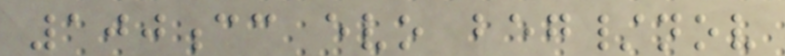100cc evo beg/nov
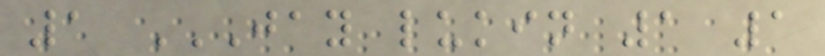1 JAY LUKIN 1 1
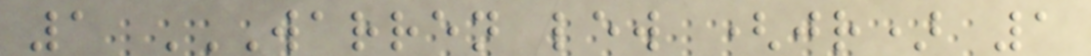1 WARREN LEW (JR) 1
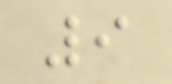9
